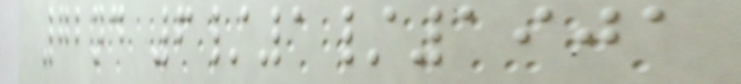72nd 6/1/1901
